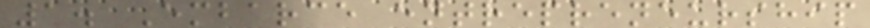1. Embarce entrepreneurship
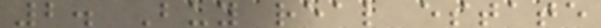2. Buy real estate
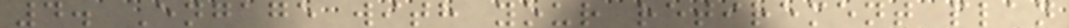4. Engage with your retirement plan
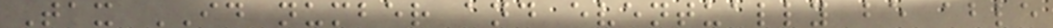Tax ID number and eventually be able
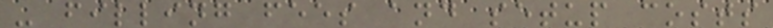- filling fees and setup costs
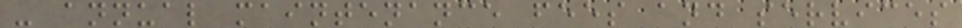- annual maintenance fees and services
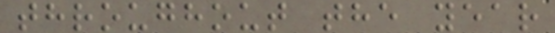throughout the year
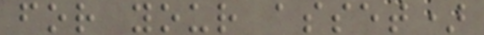for your asset)
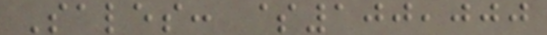Sales: $100,000
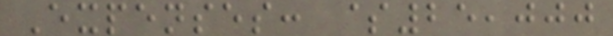Expenses: $25,000
